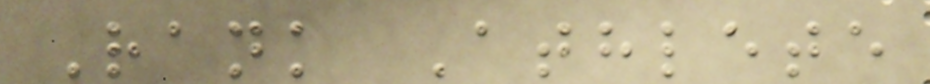Rank Athlete
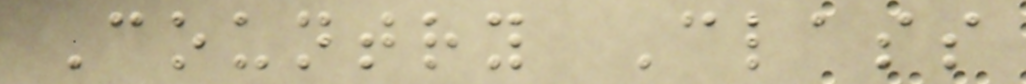Country Class
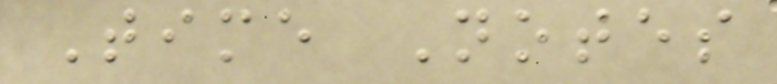Time Notes
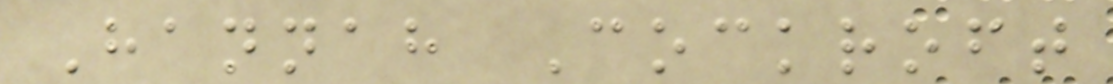Hannah Cockroft
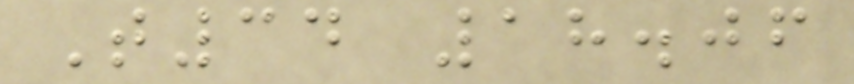T34 18.06
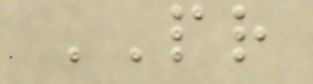PR
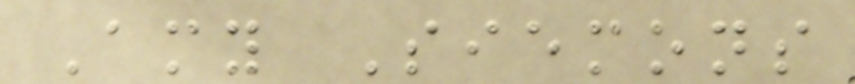Amy Siemons
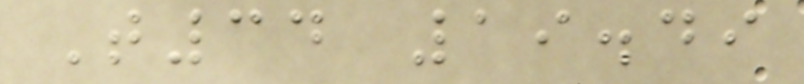T34 19.49
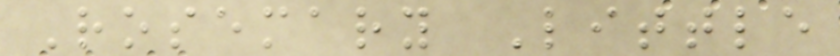Rosemary Little
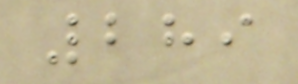289
